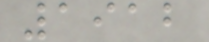1912
